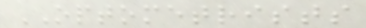OPTOMETRISTS
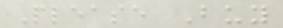Please Buy
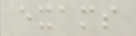exams
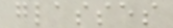glasses
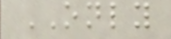ONLY
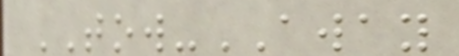TOW-AWAY
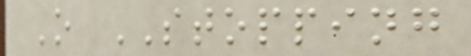O STOPPING
